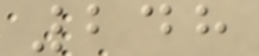248
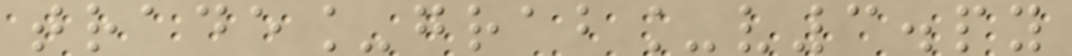trade_grab_v3.py
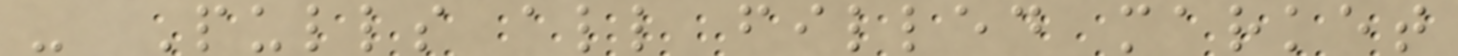- Pulls all filled market
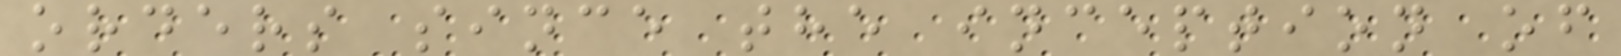orders since the inception of
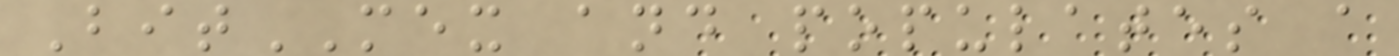BitMEX and populates a
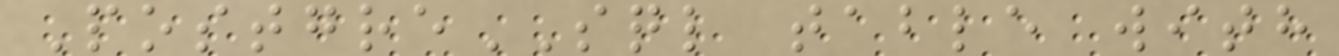PostgreSQL table with
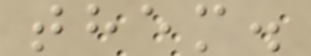them.
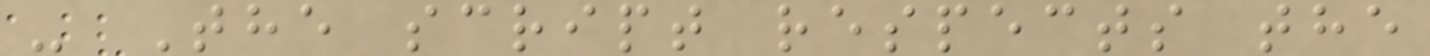- The script respects the
